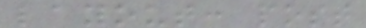layout: post
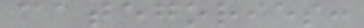categories:
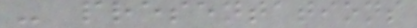- presentations
